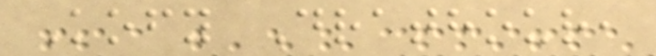Kofy Drathour,
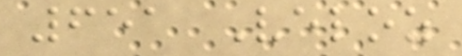651 Veloz
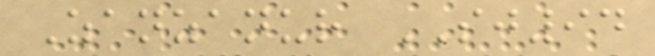Zanzanur SJ94
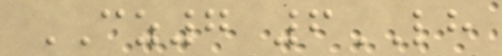CZ7 6LH
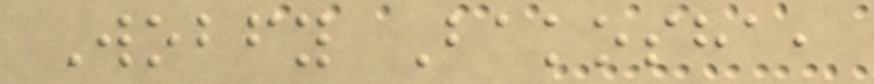Wobfy Bakosha,
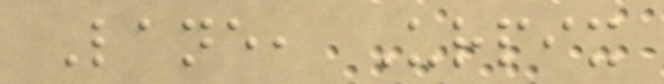Lane, Urpix
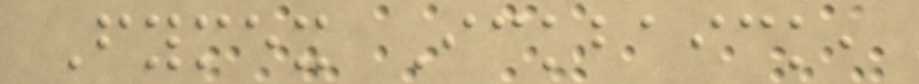Fymex Ickbaick,
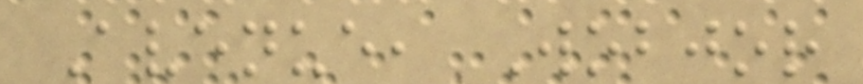Avenue, Wobjor
